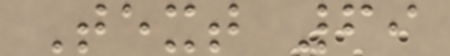Text 69
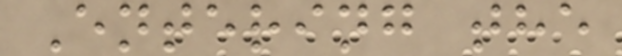Entering the
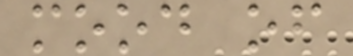mood of
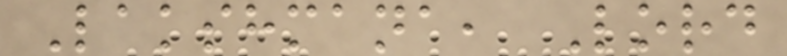Lakshmana, Lord
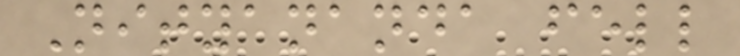Nityananda fell
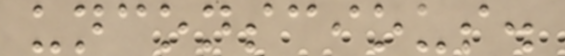unconscious.
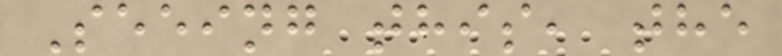Seeing this, the
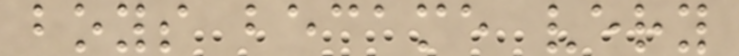boys became very
